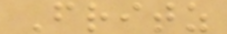Fritz
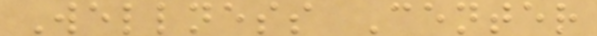Wellness Center
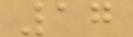17
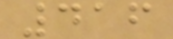416
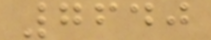7640
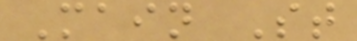Main St
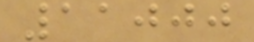11000
